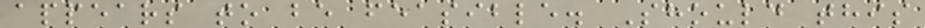appears to be feasible. Should this
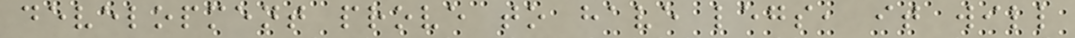development prove to have legs, it will
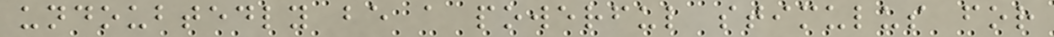undoubtedly be a powerful stimulus for
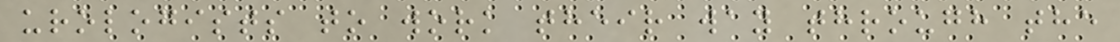urologists to work their way through the
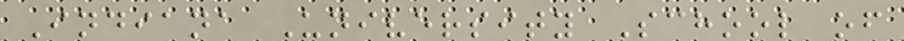Indiana University School of
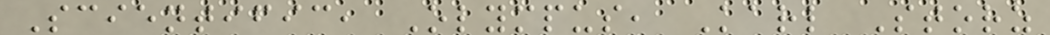Scientific, Olympus, Karl Storz
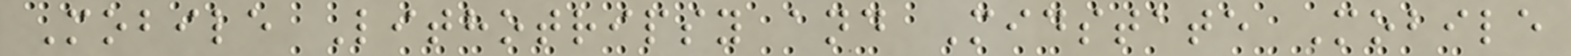Mobile Lithotripsy and Midstate Mobile
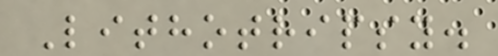Lithotripsy.
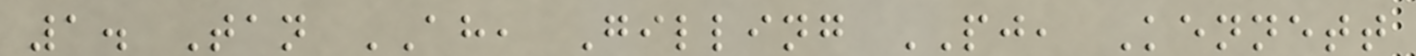1. Tan AH, Gilling PJ, Kennett
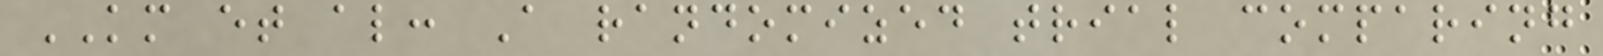KM et al: A randomized trial comparing
